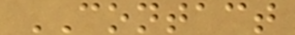CONTACT
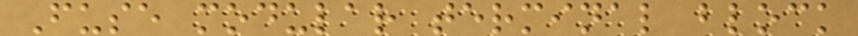Fuse modular terminal block
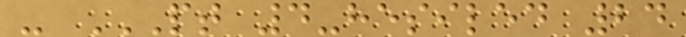- PT 4-HESILED 24
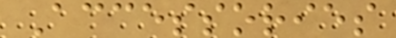Accessories
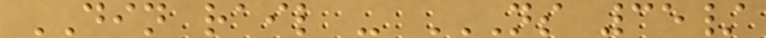DIN rail - NS 35/
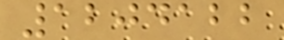1204122
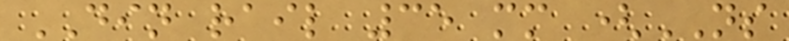DIN rail 35 mm (NS
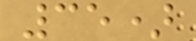35)
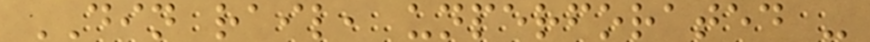DIN rail, unperforated -
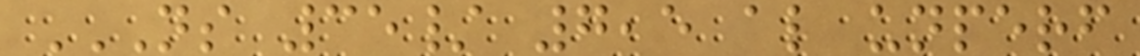NS 35/ 7,5 AL UNPERF
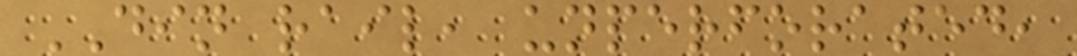DIN rail, unperforated,
